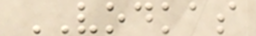VODKAS
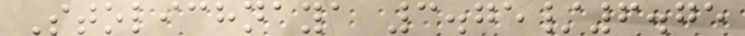Stolichnaya 3.75/6.75
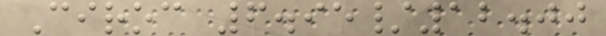Ciroc 6.95/12.00
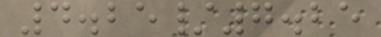4.25/7.25
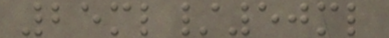25ml/50ml
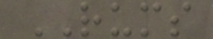RUMS
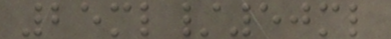25ml/50ml
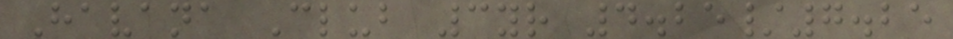Havana Club 3yr 4.25/7.25
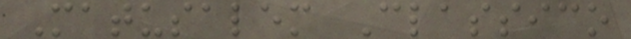Matusalem Classico
